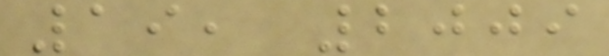19, 2009
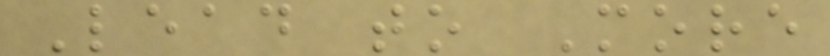Lead to More
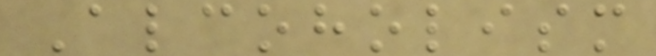Alcoholism
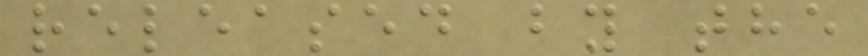released by the
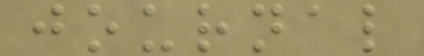journal
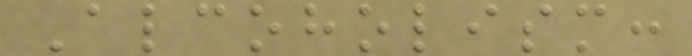Alcoholism:
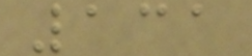131
